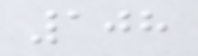108
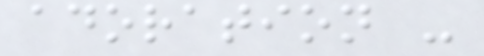adoration -
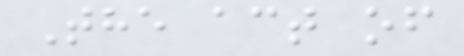The act of
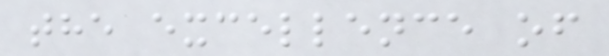the excellence of
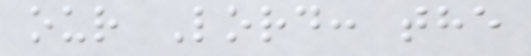our Lord: the
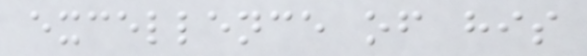excellence of his
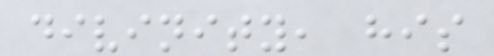divinity, his
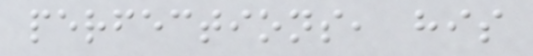perfections, his
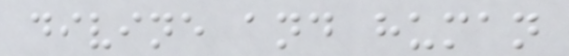divine and human
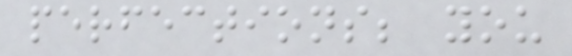perfections; you
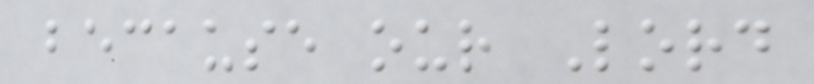because our Lord
